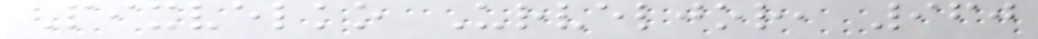Pixvelko Urveljor, 960
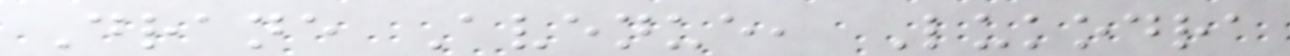Drane Avenue, Lukodra
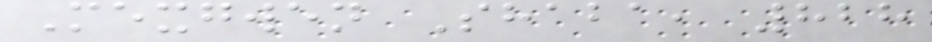Mexgwen Shaba, 828
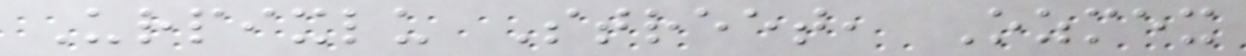Urpixlu Street, Ozmex
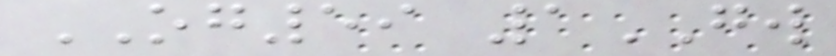OG59 1GW
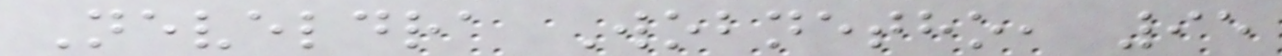Neveldra Wobnetho, 95
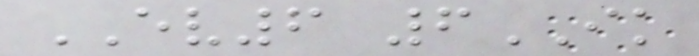EV6 6IK
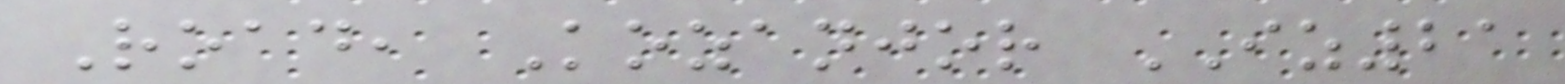Road, Kozanjor IZ21
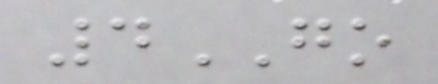4GO
